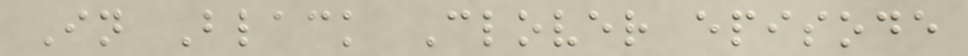In Black Clover episode
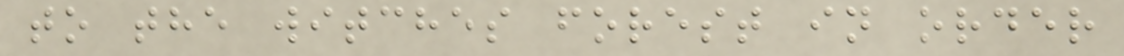to the witches forest in order
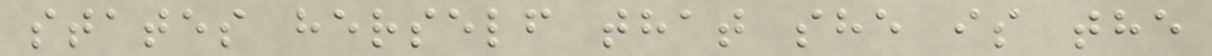states herself that she is the
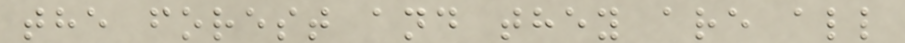the forest and they are all
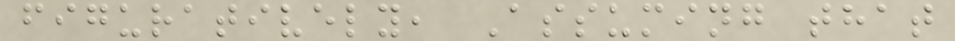figuratively, Assuming that
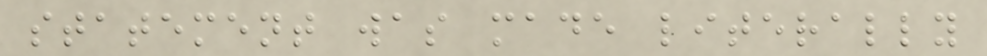statement was made literally
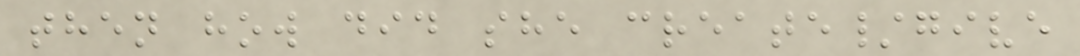then how did she create/give
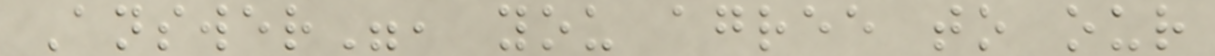Answer", you agree to our
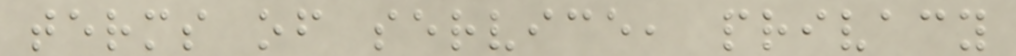terms of service, privacy
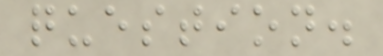question.
